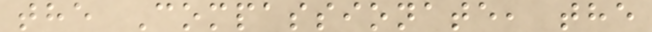the Compassionate, the
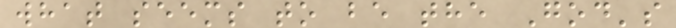what seems to be the God's
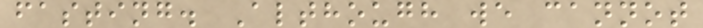fasting. Although we cannot
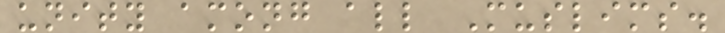unity among all Muslims.
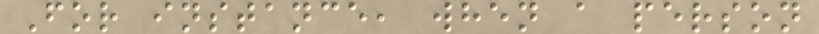For instance, when a person
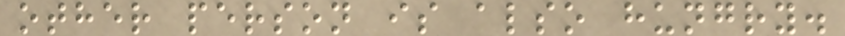other person is also hungry.
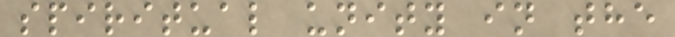spiritual unity in the
